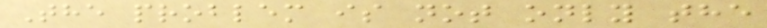The problem is not only the
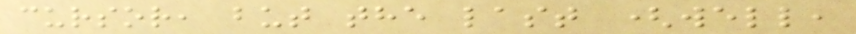cursor, but the last (well,
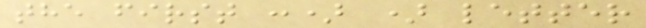the first :) ) letter
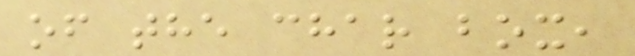of the char box,
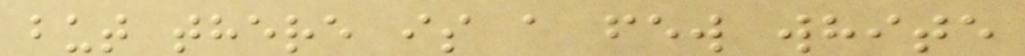but there is a few white
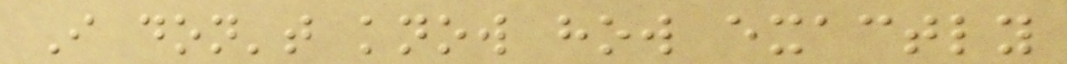I don't know how exactly
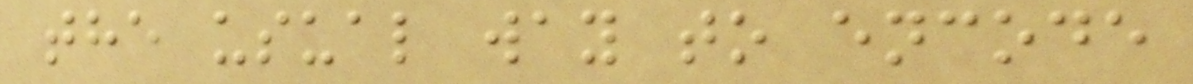the usual way to encode
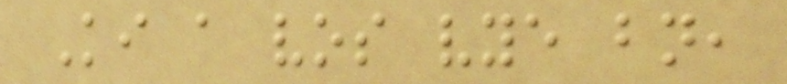Ki a vos vye bn,
